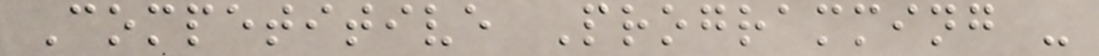Competitive Programming -
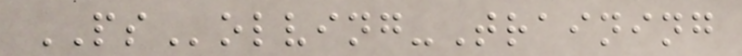PSolving-Training
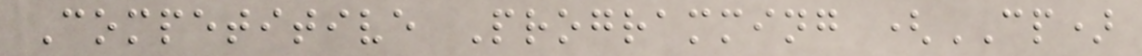Competitive Programming (CP)
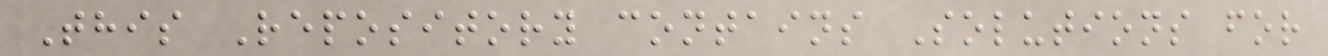This Repository contains Solutions for
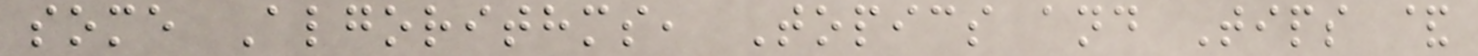some Algorithms, Topics and Tips &
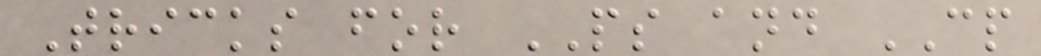Tricks for PS and CP
